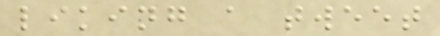liking a tweet
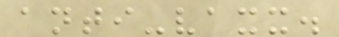anti-vaxx.
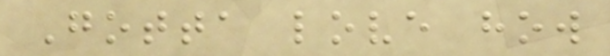Gotta love how
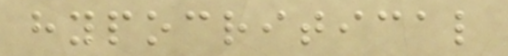hypocritical
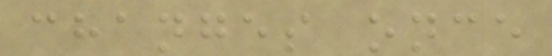changes once
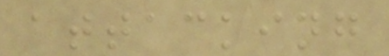attacking
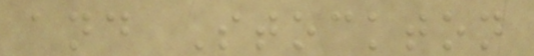and Stockton
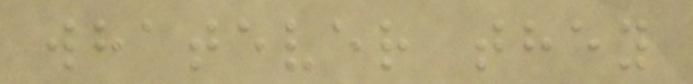whatever they
